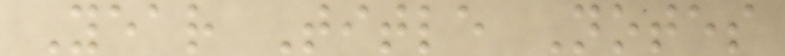Year Title Notes
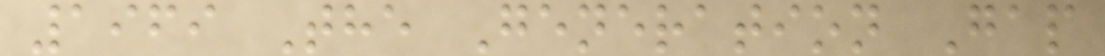1969 The Generation Gap
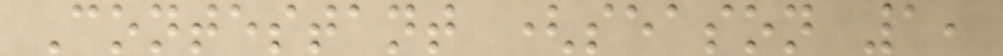Contestant (season 1,
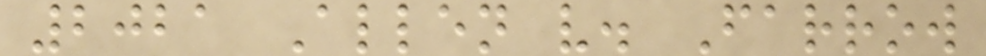2021 Allen v. Farrow
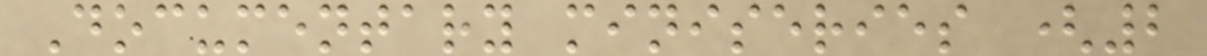Documentary miniseries (2
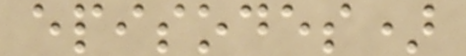episodes)
